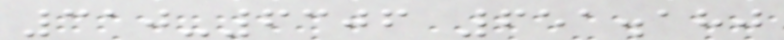310-6306 651.180
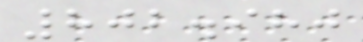802.980
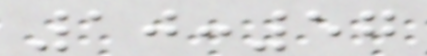10:57
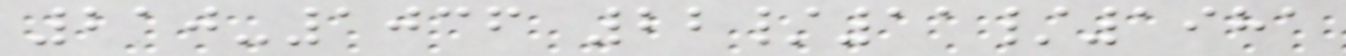210-1036 22/11/1981
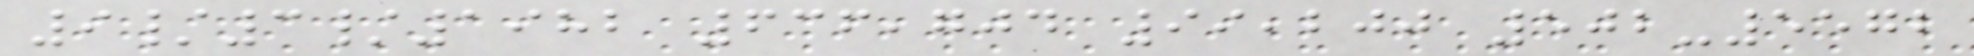9/3/1982 636,704 99,200 502-5572
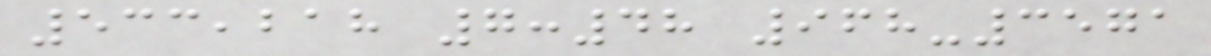533,218 7:48 968-3571
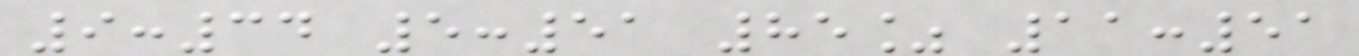9:34 5:51 85% 11:51
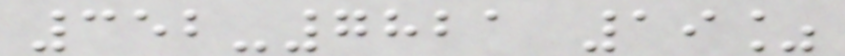352-7821 19%
